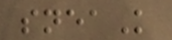sneaK
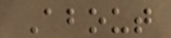About
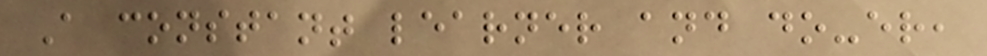A constant learner and do-er,
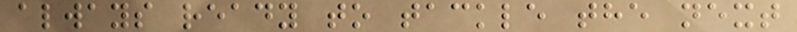always ready to tackle the next
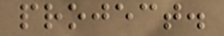project.
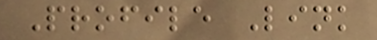Profile Link
